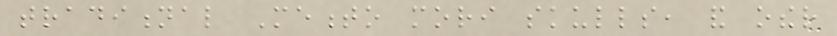traditional Memento mori skulls, and other
